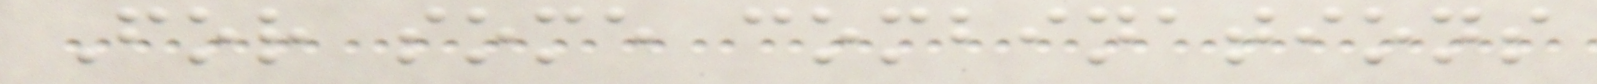For some combinations
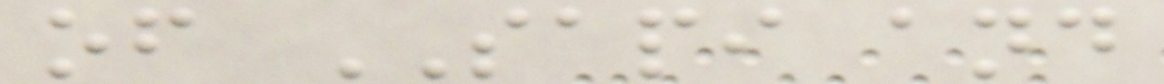of SAPI and
